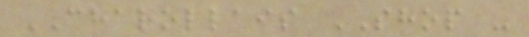CHAROLLAIS SHOP -
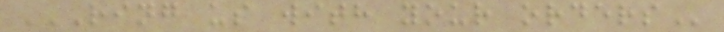RING US WITH YOUR ORDERS
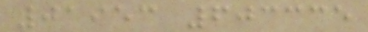01953 603335
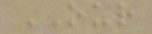OUR
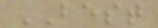BEST
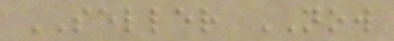SELLER NOW
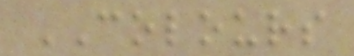COLOURS
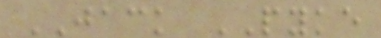JACK PYKE
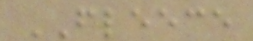FLEECE
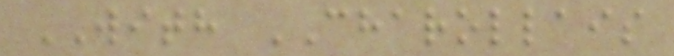WITH CHAROLLAIS
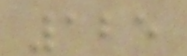125
